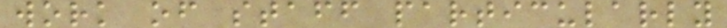work of staff particularly
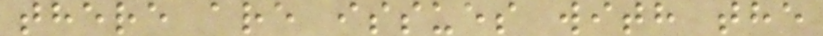there are issues with the
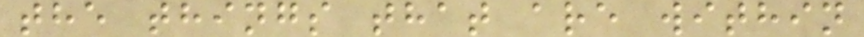the things that are within
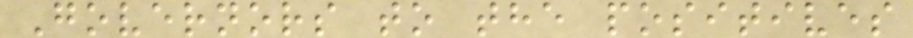Governors to the positives
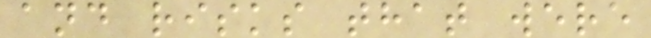and risks that were
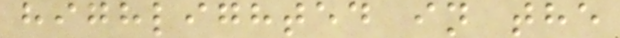highlighted in the
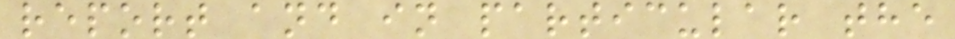report and in particular the
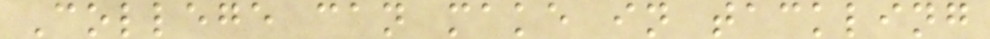College can make in tackling
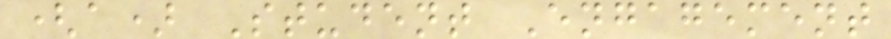(a) Student Engagement
